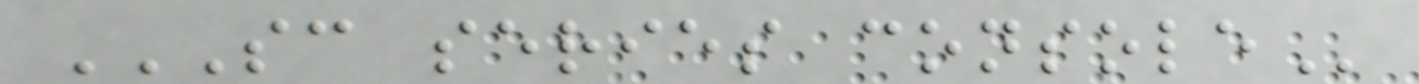SC SERIES CONSOLE
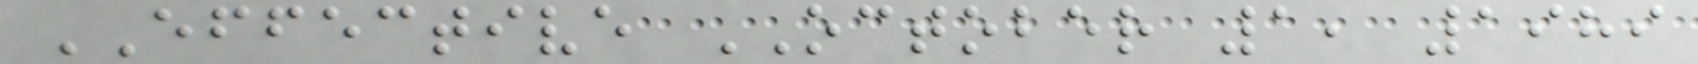EFFECTIVE OCTOBER 1, 1989
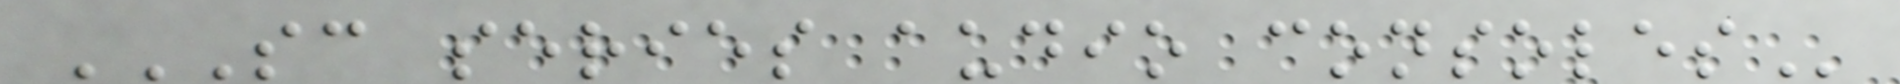SC SERIES AUDIO CONSOLES
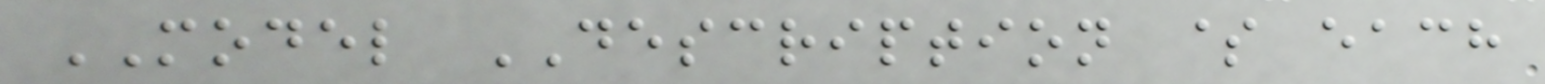MODEL DESCRIPTION $ each
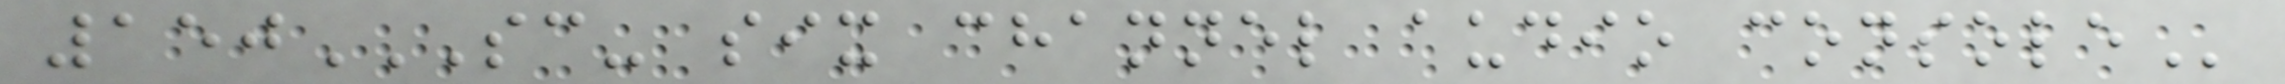150SC- SIX CHANNEL AUDIO CONSOLE
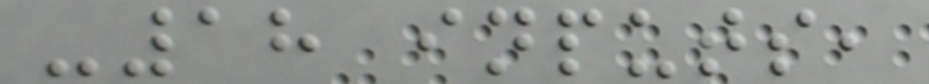-18 inputs,
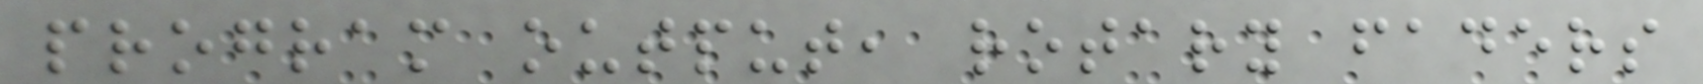program output, rotary faders
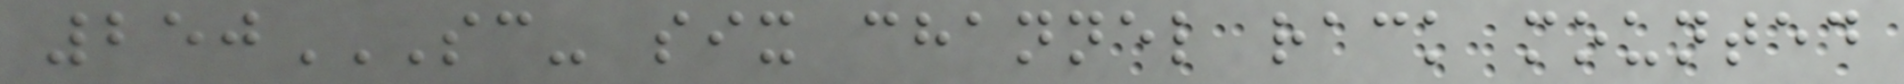250SC- SIX CHANNEL RACK MOUNTED
